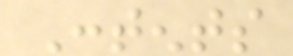Contents
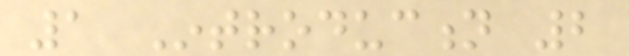1 Introduction 2
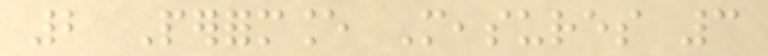2 Performance Measures 3
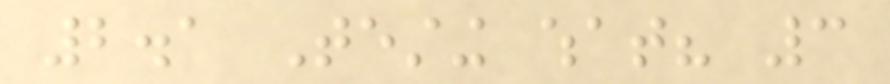2.1 Testing what? 3
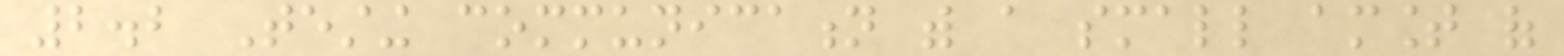2.2 Testing communication with a small amount of
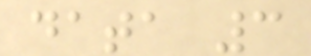data 3
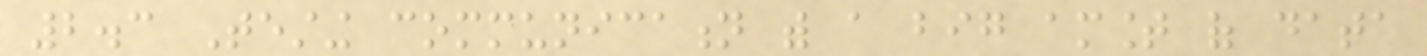2.3 Testing communication with a big amount of data
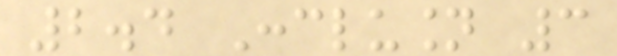2.4 Conclusion 3
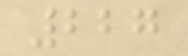227
